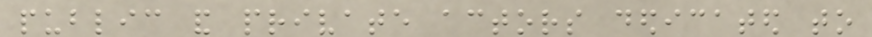public and private actors dedicated to
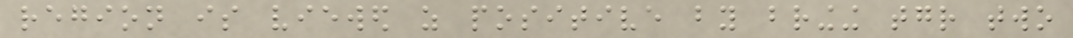region is viewed as positive by bringing together two
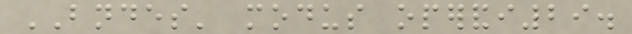BNDES' modus operandi29.
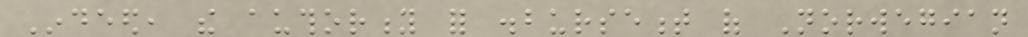Indeed, the authority for disbursement of Norwegian
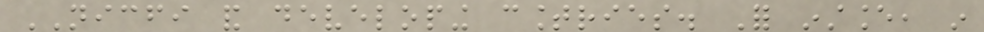NICFI and developing countries. For instance, in
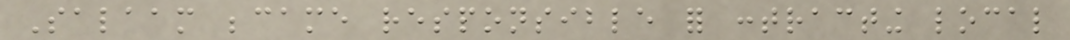Salaam became responsible for contracting local
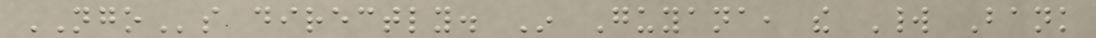NGOs directly. In Guyana, the World Bank
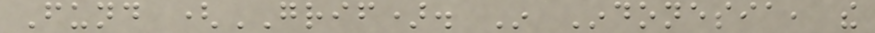Fund (GRIF). In Indonesia, the
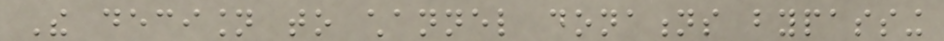The decision to channel donations bypassing
